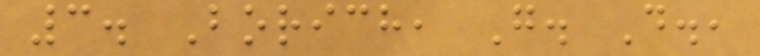3. Borich, G. D.,
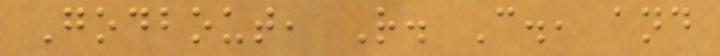Godbout, R. C., and
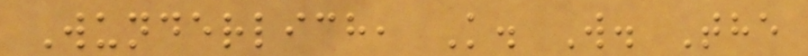Wunderlich, K. W. The
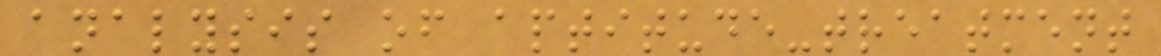analysis of aptitude-treatment
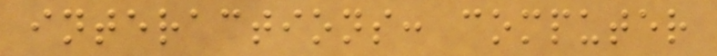interactions: computer
